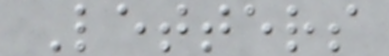Letters
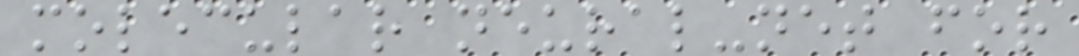molecular neural-net for
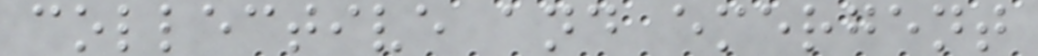collective and emergent
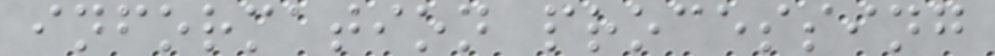information processing
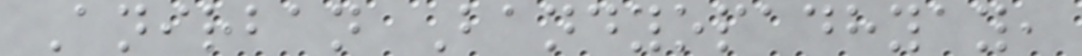Anirban Bandyopadhyay,
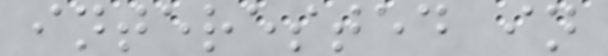interested in
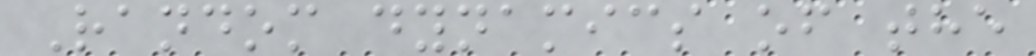Random dynamics of the
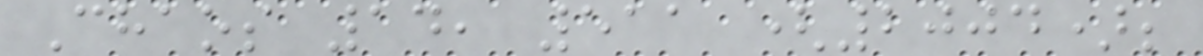Chaos 14, 511 (2004);
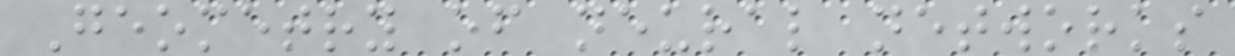Geometry of neural networks
